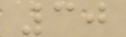30
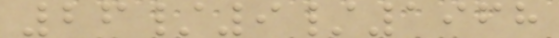26/9/1968
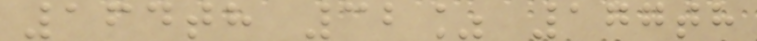164th 32% 177th
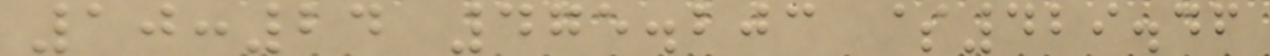10:24 475.203 $429.46
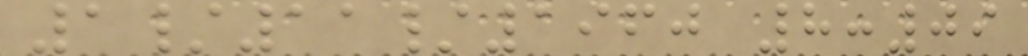1/11/1960 8:09
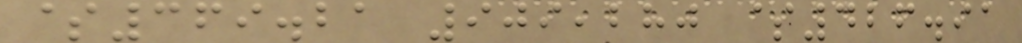$369.21 909,280 $426.91
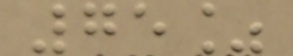75%
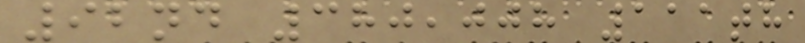92nd 380,008 111th
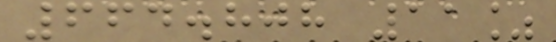664.808 11%
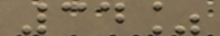34%
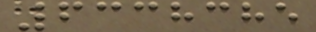6338385
